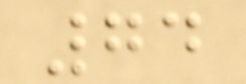74
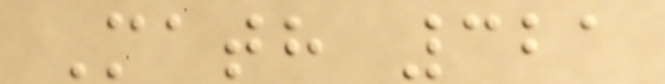Math 321
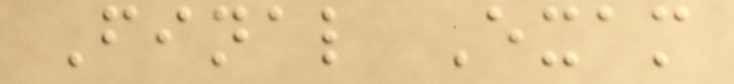Final Exam
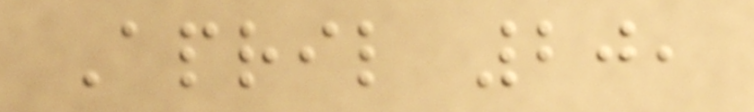April 20,
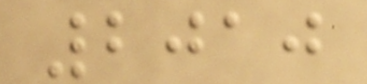2010
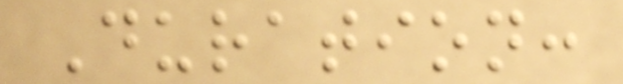Duration:
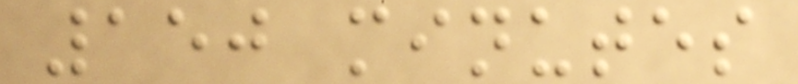150 minutes
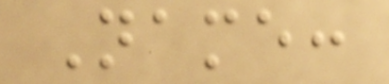Name:
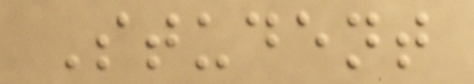Student
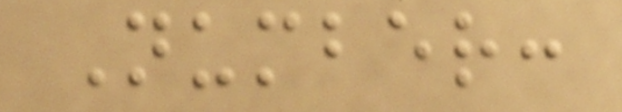Number:
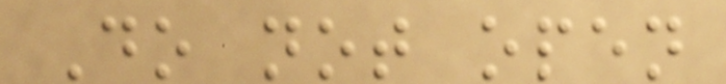Do not open
